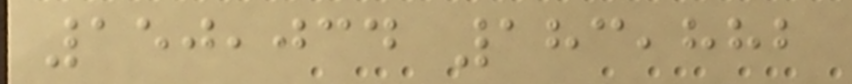150,034 183,882
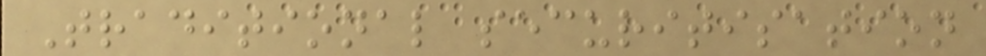Traditional securitisation
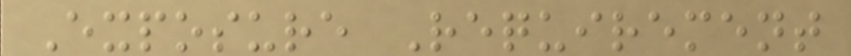Exposure Requirement
